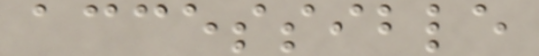accessible
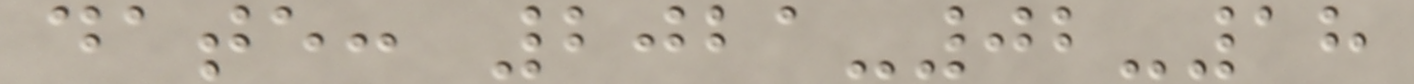date: 2021-02-18
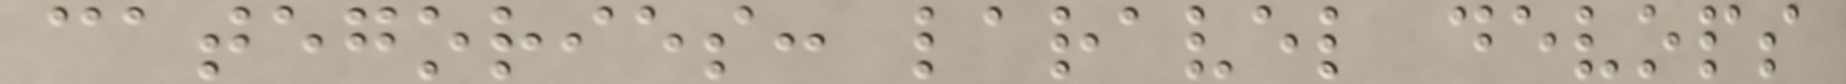categories: laravel devops
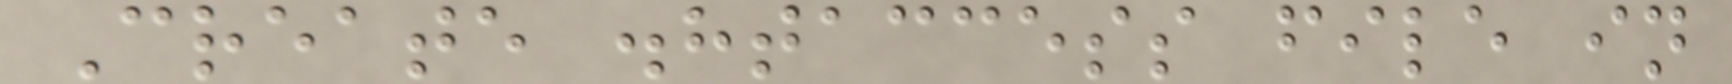Create .htaccess file in
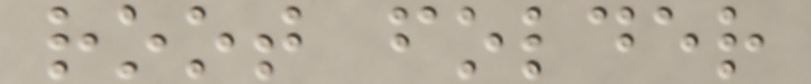root folder
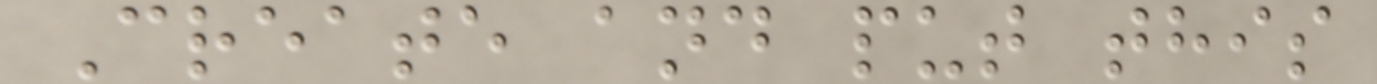Create and put this
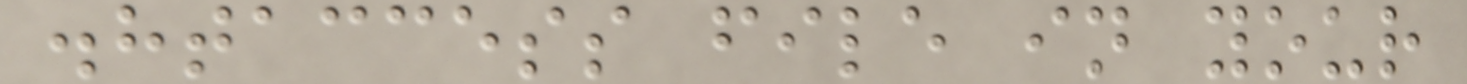.htaccess file in your
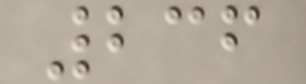236
